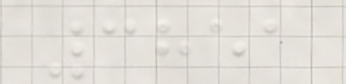3851
